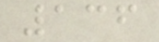136
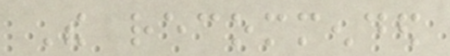The recommended
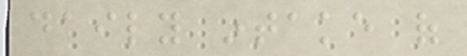daily intake of
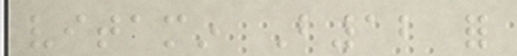vitamin B12 for
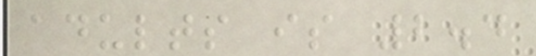adults is 2.4
